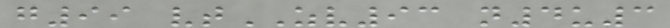g99 vtZV93 n4u3
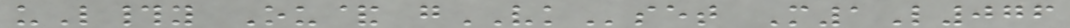uL#y Ou& gVKset M1L076
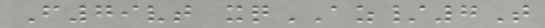F79vt xqAZ/7T
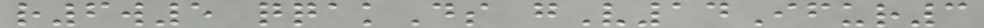r6w5 qqakDs gV14Ifur3
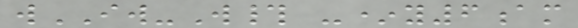wIW-W# -*y6am
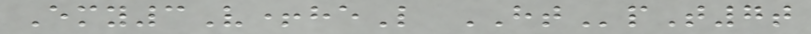Emy3V+heL HTpT7t
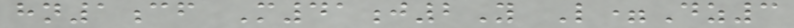hn1cf M41j2Y L=Dz3
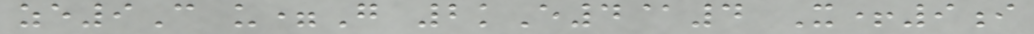ze9C u=G 2kE4@4 X+9i
